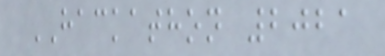HACKATHON 2021
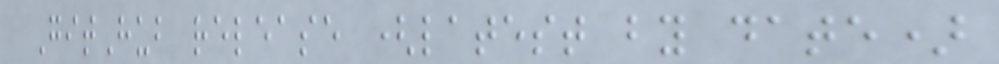GitHub release (latest by date)
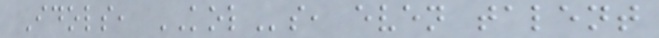Idols, KOLs, even talent
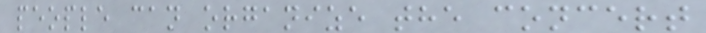people can organize the concert
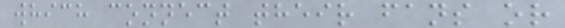which connect their fans or
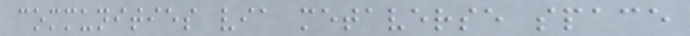communities via metaverse space
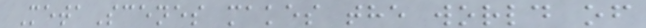MetaScenes makes the world of
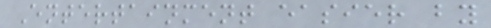Entertainment easier by
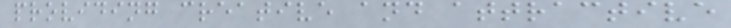providing creative and attractive
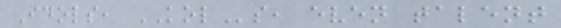Idols, KOLs, even talent
